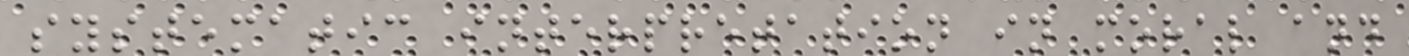systematic interpretation in moral and
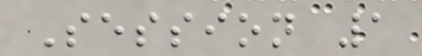Session 1
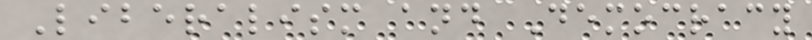Liberalism and Democracy
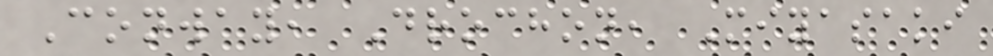Conway, Drochon, Miyasaki
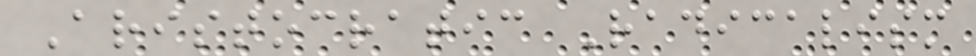Aristocratic Radicalism
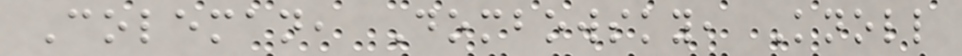Coleman, Dombowsky, Knoll
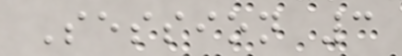Session 3
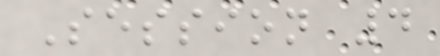Session 4
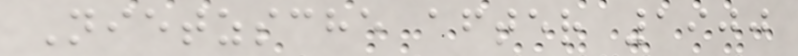Nietzsche after 1900
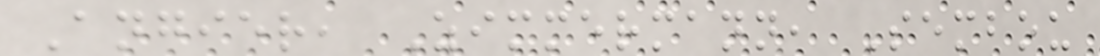Angier, Zimmermann, Sembou
